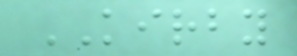KIRBY
